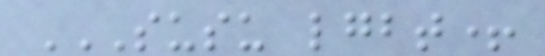SUSU LGBT+
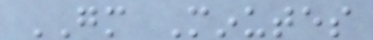GM Minutes
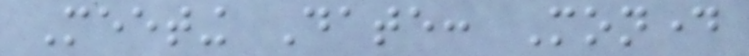Meeting Date: Monday
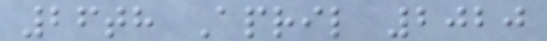26th April 2020
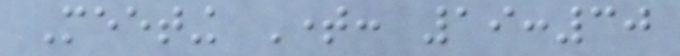Meeting Time: 19:30
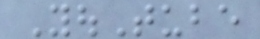YouTube
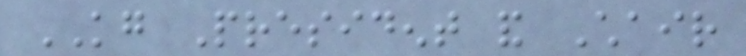KG President and Chair
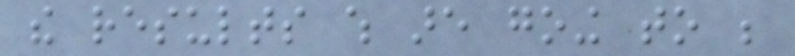the results which are going to be
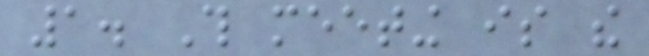1. This meeting is the
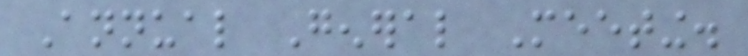Annual General Meeting.
